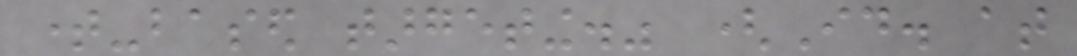time-based targeting." (Id. at
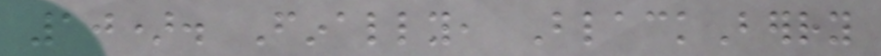10). Finally, BlackBerry
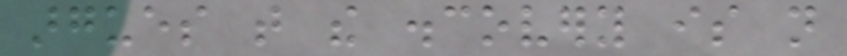argues that the discovery is not
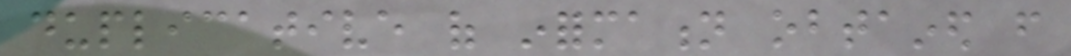duplicative of information obtained from
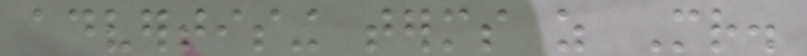advertising terms as Mr.
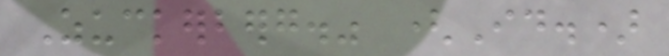Zuckerberg." (Id.)
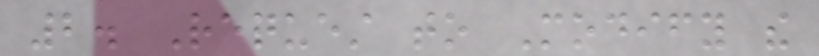2. Request to Modify the
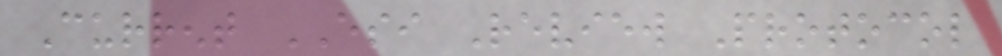Current ESI Review Protocol
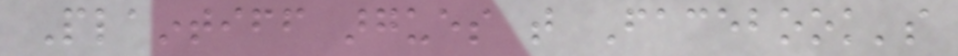Plaintiff argues that Facebook's
